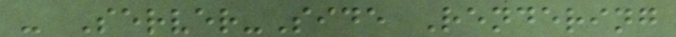- Server-Side Rendering
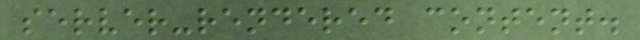server-rendered content.
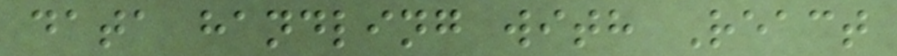data handling with React
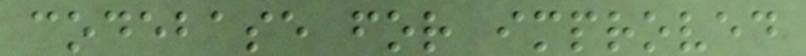codebase for improved
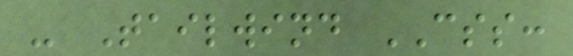- Tailwind CSS:
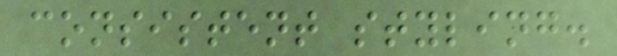consistent styling.
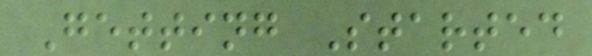Getting Started
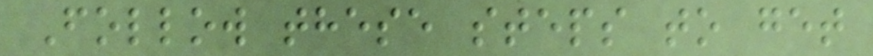Follow these steps to get
